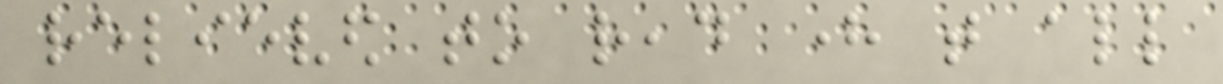relieved to read here that all
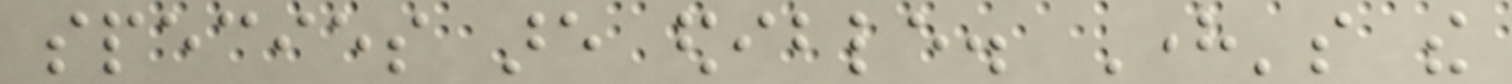species are edible. Here's the
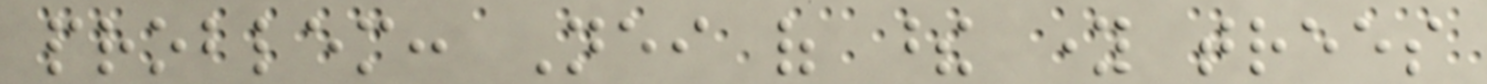problem: Neither of these young trees
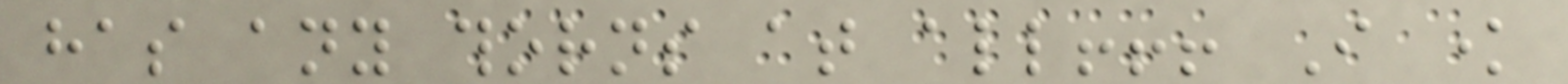has any thorns at all!!! I know
